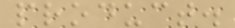product.
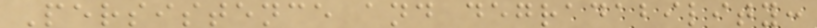Persistence and degradability:
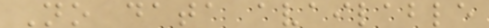No data available
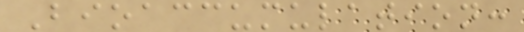Bioaccumulation:
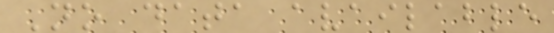No data available
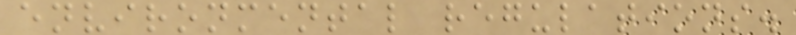environmental regulations.
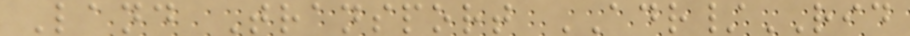Land Transport ADR/RID
